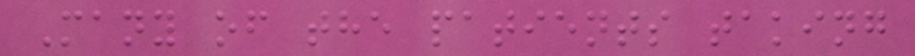Many of the patients taking
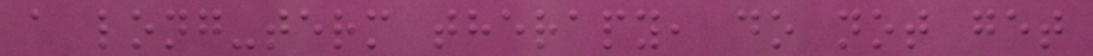a long-term therapy, do not get
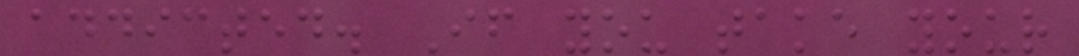addicted. If you take your
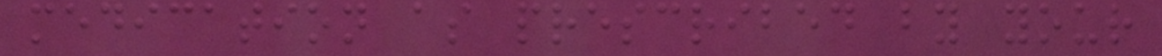medication as prescribed by your
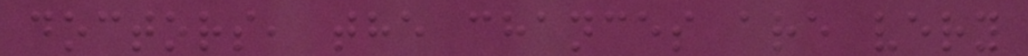doctors, the chances are very
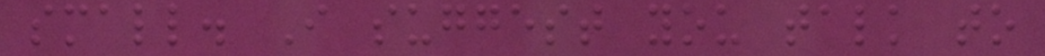small. I suggest you talk to
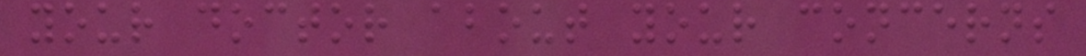your doctor about your concerns
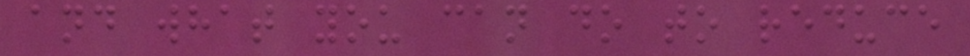and what you can do to reduce
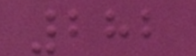282
